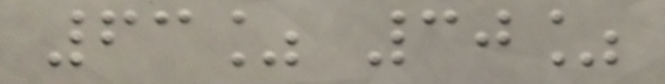63% 30%
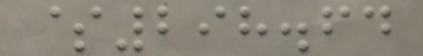$298.64
